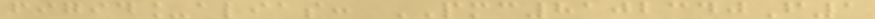figid_alias: PMC8102340F1
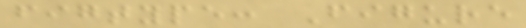figtype: Figure
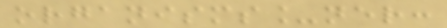organisms_ner:
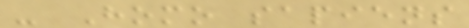- Homo sapiens
